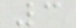3
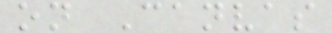on Canvas
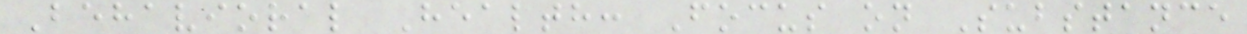Behavioral Health: Focus on Substance
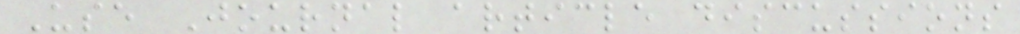Use Journal article discussions
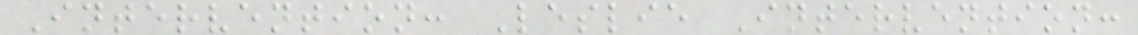Intervention: Leslie Intervention:
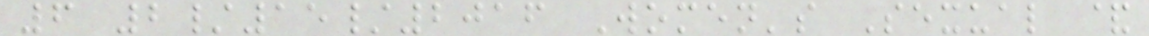6 2/15/2016 Women's Sexual &
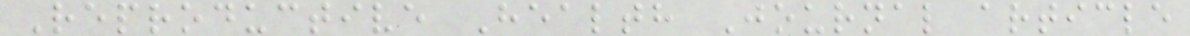Reproductive Health Journal article
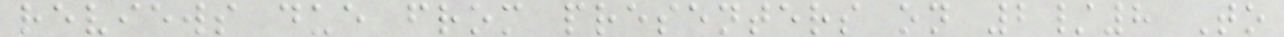reviews due from presenters on 2/8 To
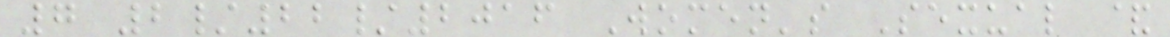7 2/22/2016 Women's Sexual &
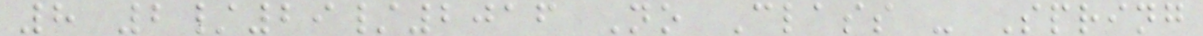8 2/29/2016 No Class - Spring
